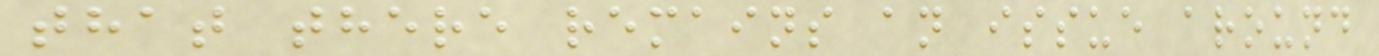that there remains an issue around
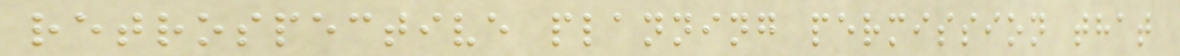retrospective planning permission that
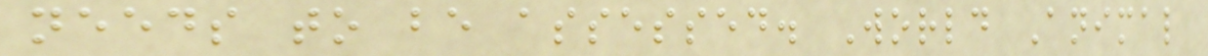needs to be assessed. World Animal
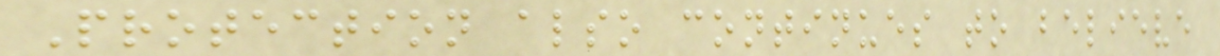Protection also continues to believe
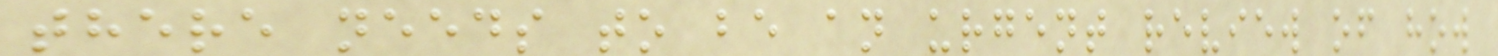there needs to be an urgent review of how
